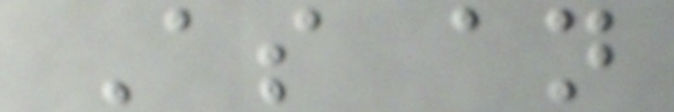As an
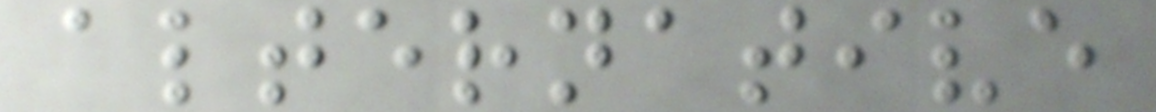alternative
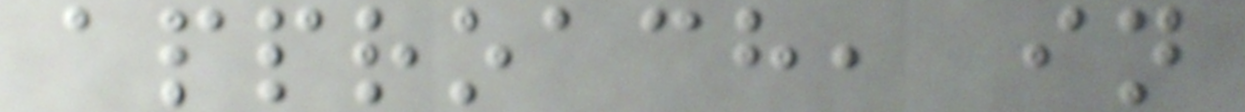approach, in
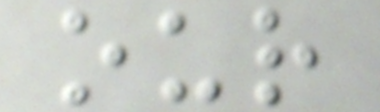our
